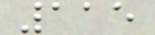115
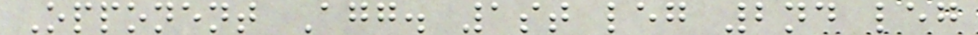Opponent Agg. 1st leg 2nd leg
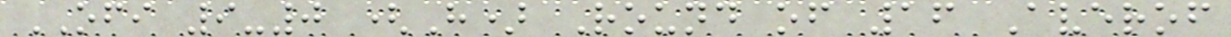OFI 9-0 (H) Round of 16 Averof
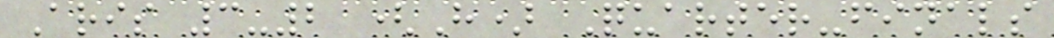Aris 3-2 (H) Quarter-finals
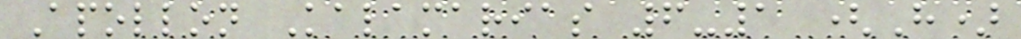Apollon Kalamarias 6-1 (H)
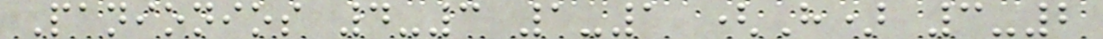Panionios 4-3 1-1 (H) 3-2
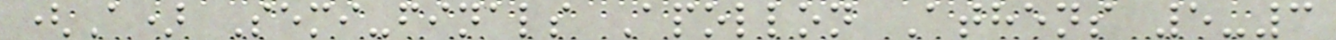(A) Semi-finals Apollon Athens 5-3
